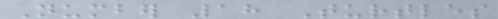Number 18 Turtles
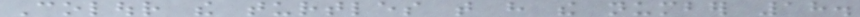Colour the turtles that have the number 18.
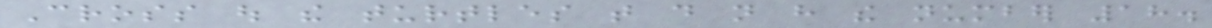Cross out the turtles that do not have the number 18.
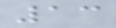13
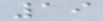19
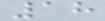18
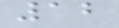12
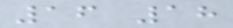16 18
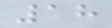18
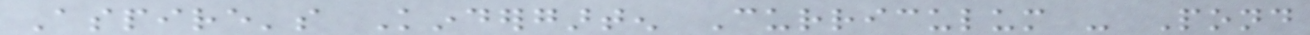Aspire's Kindergarten Curriculum - Pond
